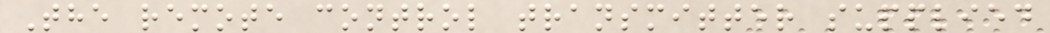The remote control transmitter supplied
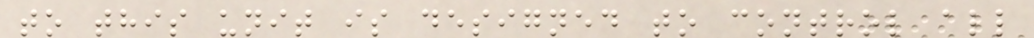to this unit is designed to control all
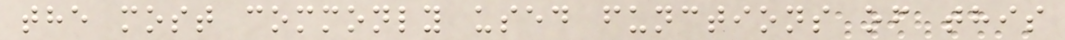the most commonly used functions of this
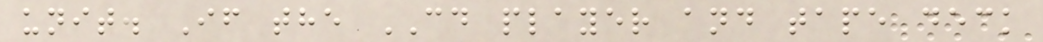unit. If the CD player and tape deck
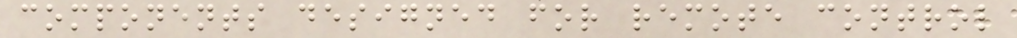components designed for remote control
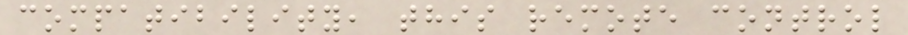compatibility, this remote control
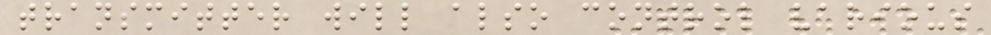transmitter will also control various
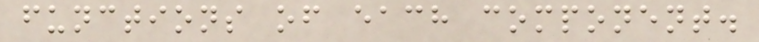functions of each component.
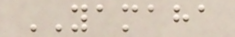YAMAHA
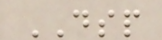DSP
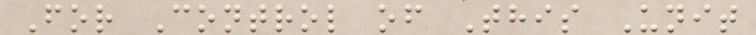For Control of This Unit
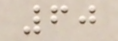60
